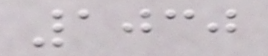1030
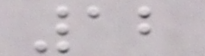12
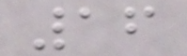16
